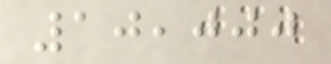10,000
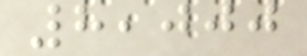8,000
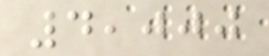4,000
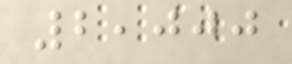2,000
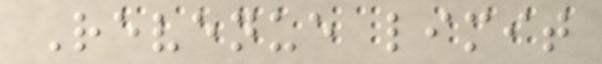Revenue limit
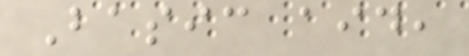Basic aid,
